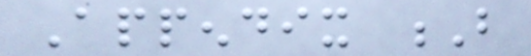Appendix B
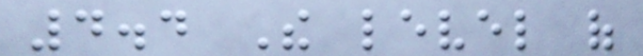4.4 The level of
